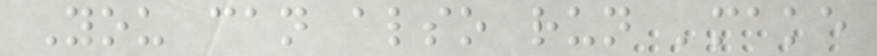You can also run 'make
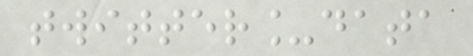twitter_data
